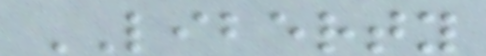LIBERTY
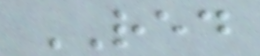RED
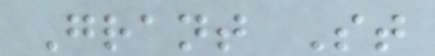Grant St
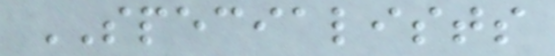SPECIALISTS
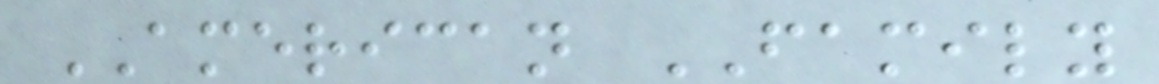AMERICAN FAMILY
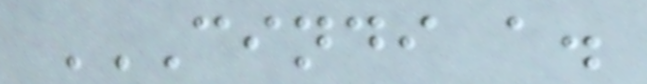CINDI A.
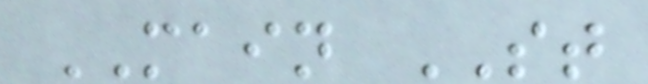MAIN ST
